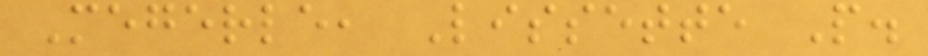Megerle, Lissette P.
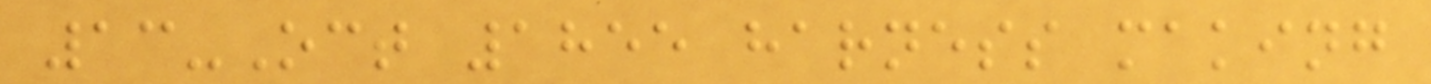13-Oct 1855 harness making
